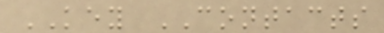KEY CONTACTS
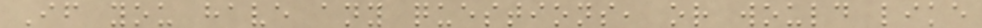If you have any questions, or would like
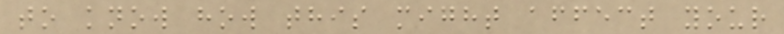to know how this might affect your
